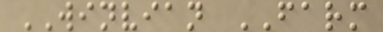WINVIAN FARM
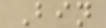Bin
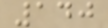140
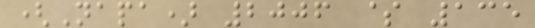(Napa) 2006 $ 135
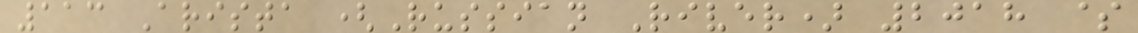113 Arista (Russian River) 2018 $
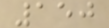150
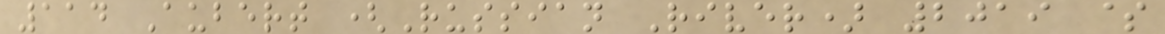114 Aubert (Russian River) 2019 $
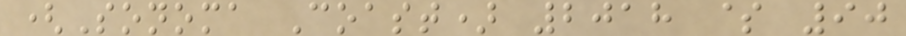(Sonoma Coast) 2018 $ 90
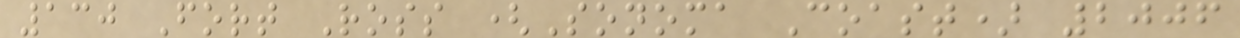130 Fort Ross (Sonoma Coast) 2006
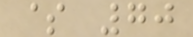$ 70
